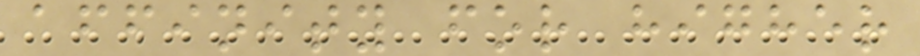affinity for higher
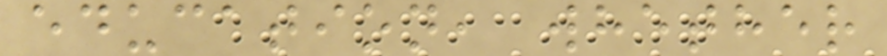education, whether
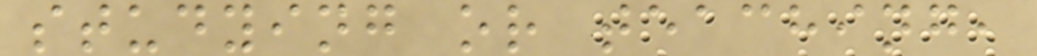studying or teaching,
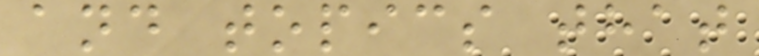and topics that
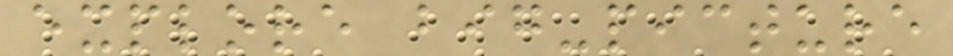explore big-picture
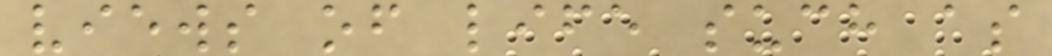views of life such as
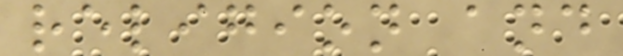religion and
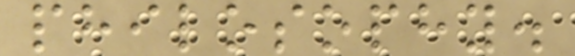philosophy.
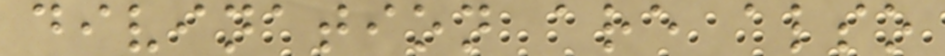divination are also
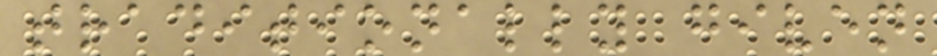traditionally given
